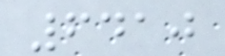6410
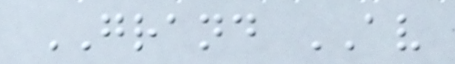GRAND AV
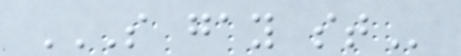S GAY ST
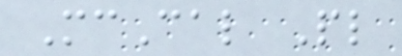McCal Pl
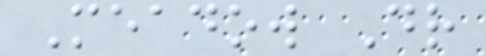Meadow Dr
